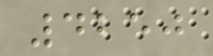4250
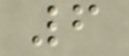6
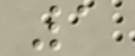1
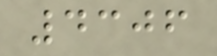4306
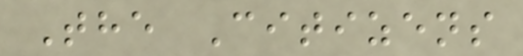The Citizens
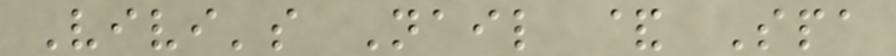Vivi's Nail & Spa
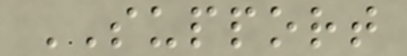SUPPORT
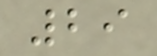29
